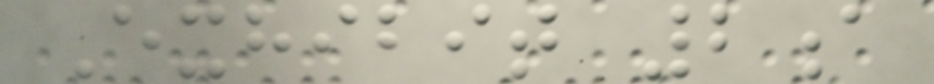Exhibit 2a
